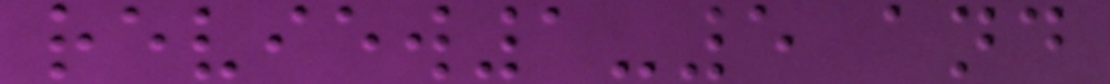review1-5 and
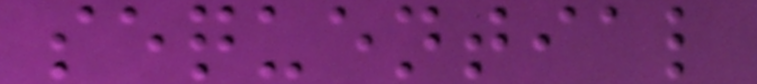sequential
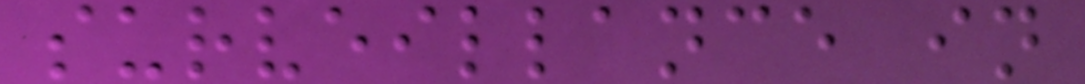surveillance in
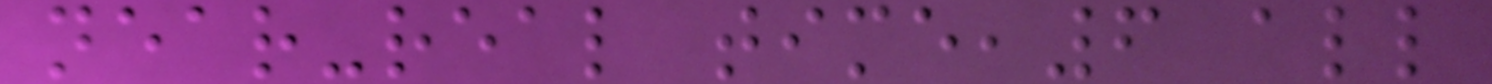near-real time,6 all
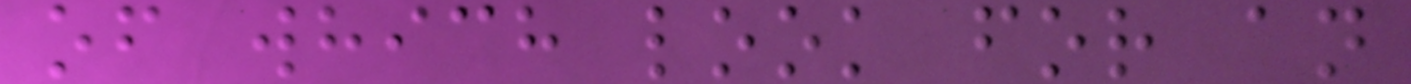of which look for an
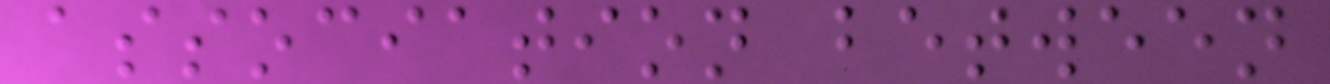association between
